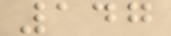147
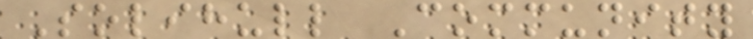Solihull Community
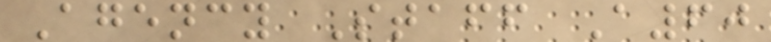Agency Staff A60
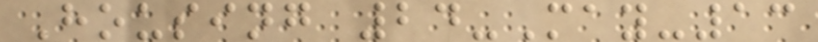Housing 24-May-13
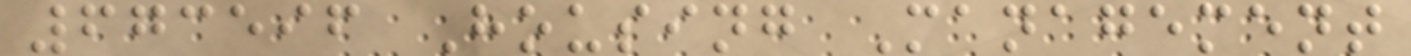673596 Housing Management
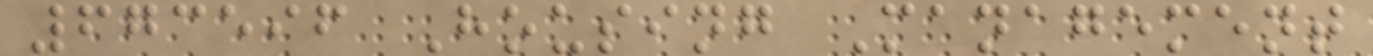673596 Housing Management
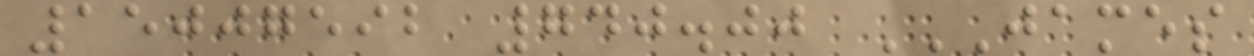15007592 740.00 JAMES
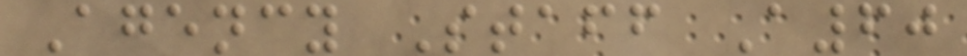Agency Staff A60
